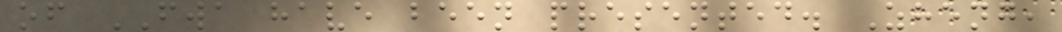of FWA have been presented. Zheng,
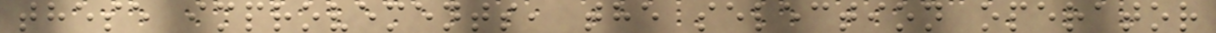these improvements, the selection operator
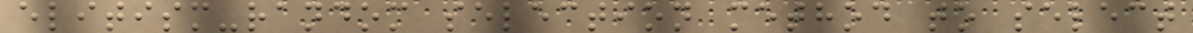elitism-random selection method to select
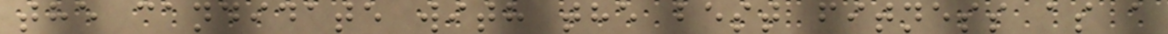the candidate with the best fitness as a
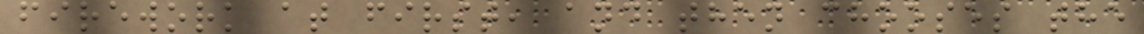firework at first, and then chooses the
